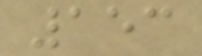153
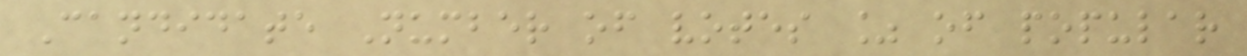Candidate Number of votes % of popular
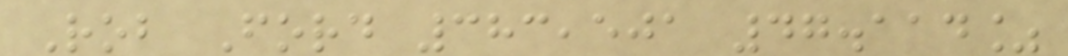Rob Ford 383,501 47.114%
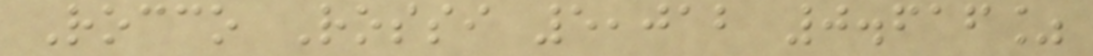Rocco Rossi 5,012 0.616%
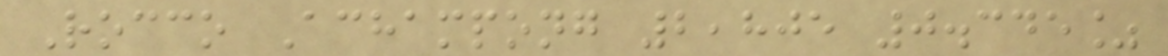Rocco Achampong 2,805 0.345%
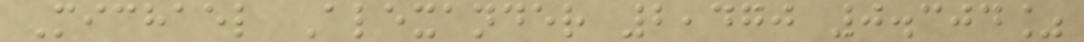Michael Alexander 2,470 0.304%
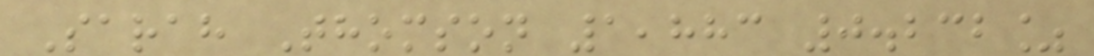Sarah Thomson 1,883 0.232%
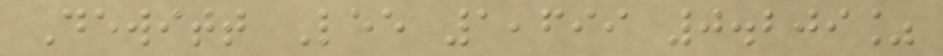Dewitt Lee 1,699 0.209%
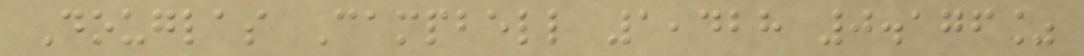Douglas Campbell 1,428 0.176%
